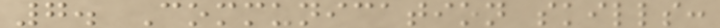7. Communication skills:
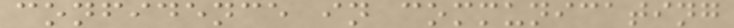confidence in communicating
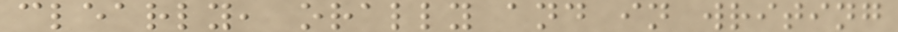clearly, orally and in writing
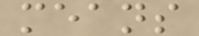means
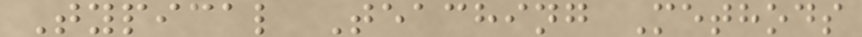Typical Teaching Methods
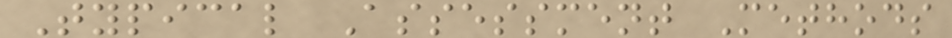Typical Assessment Methods
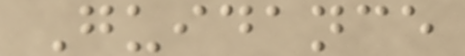Guidance
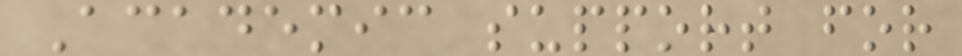Academic support for
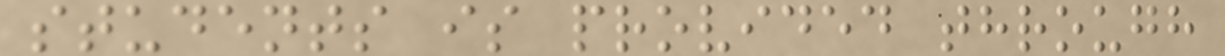students is provided through
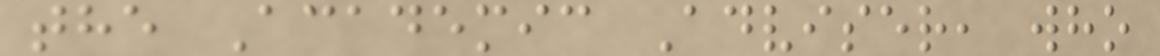the Academic Adviser, who
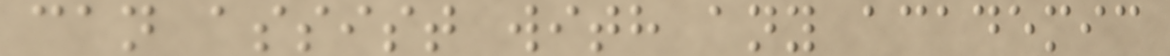can assist with any academic
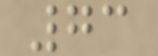73
